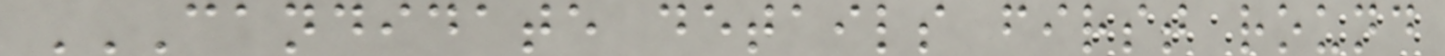CANDIDATE DETAILS FIRST ROUND
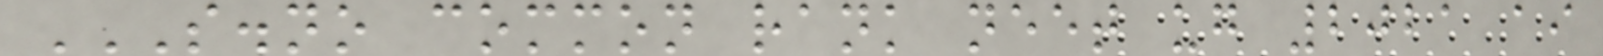S.NO COMMON RANK NEET UG 2021 AI
